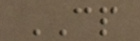CP
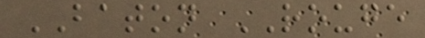BATON ROUGE
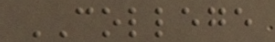COLLEGE
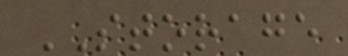STORAGE
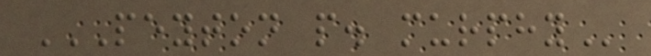PEYTON P. MURPHY
